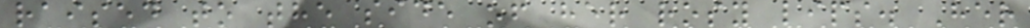raised to the side of her rosy lips. Her
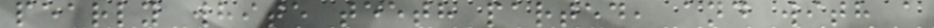pearly white teeth parted, and with a
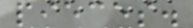pieces.
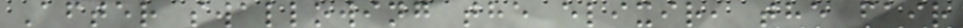After swallowing the elixir, the fair
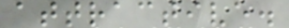attractive.
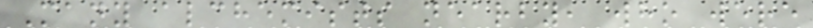Many alchemists nearby, who were
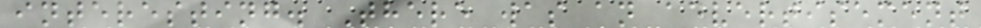interesting. There was an advertisement
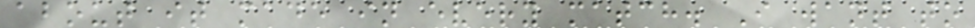about it made in every match. I want to
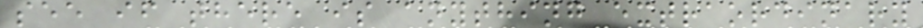see if there is anything extraordinary
